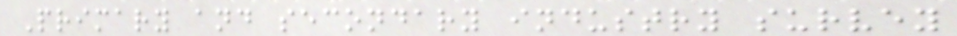Primary and secondary industry survey
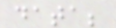data;
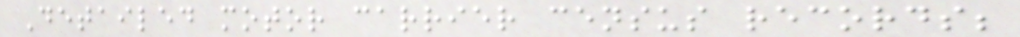Detailed motor carrier census records;
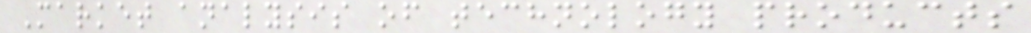Market analysis of technology products
